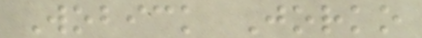Wobick Jorko
